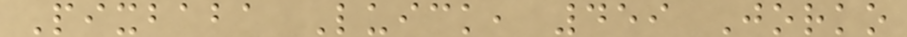Pixbaba Luick, 459 Jorko
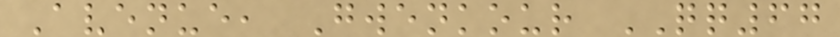Avenue, Gwenkour QQ67
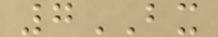7BX
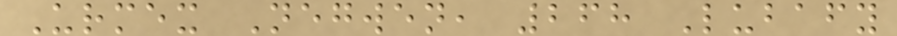Urmex Negwen, 268 Lubafy
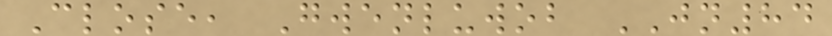Close, Gwenluwob JN84
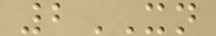2XN
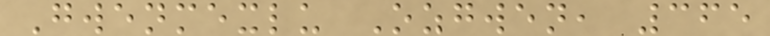Gwenmexlu Ozgwen, 365
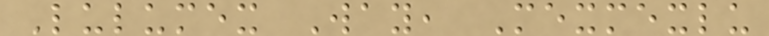Lulumex Way, Mexmexlu
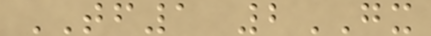TF1 2GX
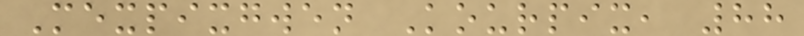Mexpixgwen Kourpix, 88
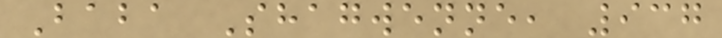Baba Shagwenne, 937
